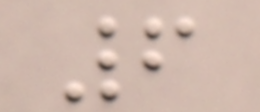6
